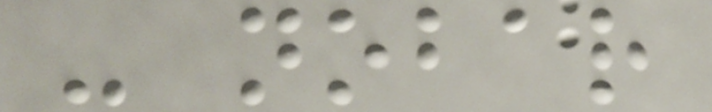- nobar
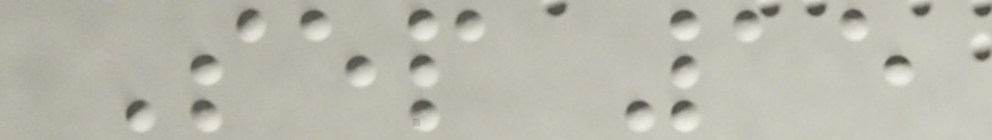Sep 15
